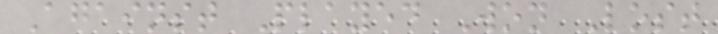Against Played Won Lost
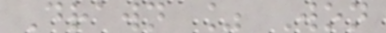Drawn % Won
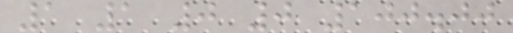1 1 0 0 100.00
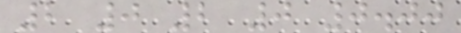2 0 2 0 0.00
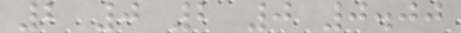2 0 2 0 0.00
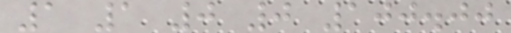1 1 0 0 100.00
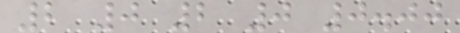2 0 2 0 0.00
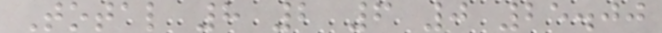Total 8 2 6 0 25.00
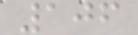106
